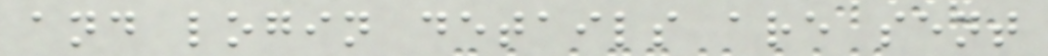and login details are sent
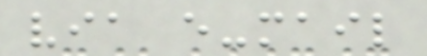via e-mail
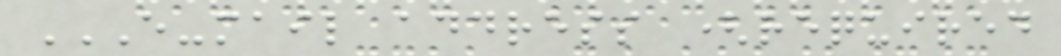E-MAIL ADDRESS (REQUIRED
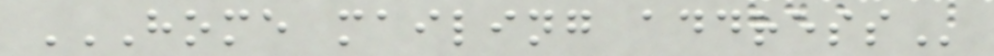HOME MAILING ADDRESS
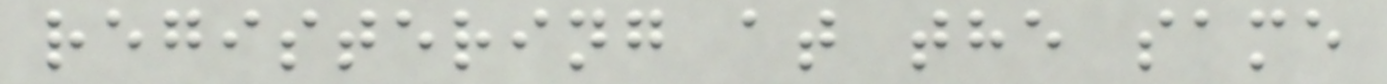registering at the same
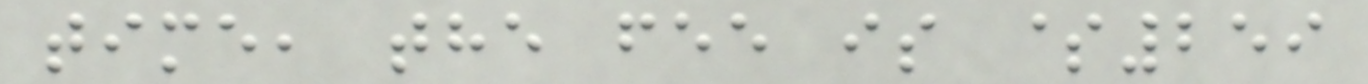time, the fee is $259
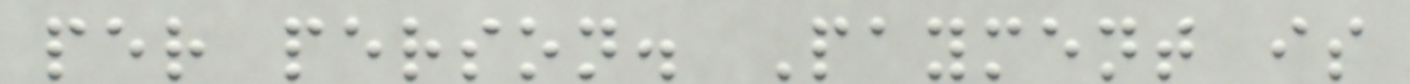per person. Payment is
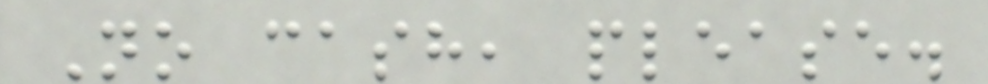No cash, please.
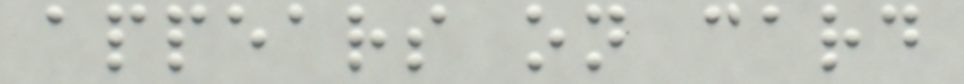appears on card
